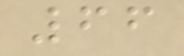66
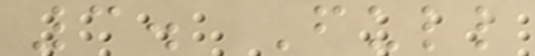3. Full
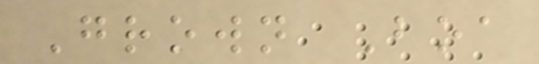Grown Boa
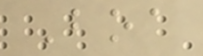Boa
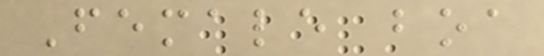Female boa
